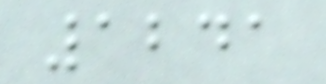1241
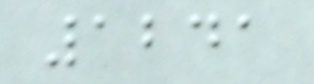1241
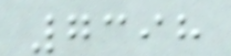7398
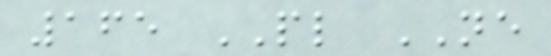165 PL NE
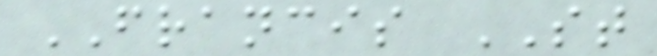FRANCIS ST
